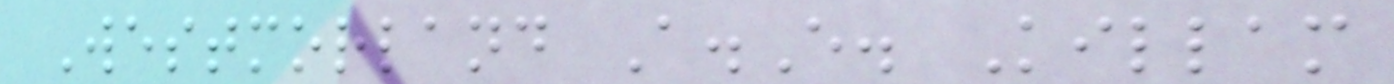Westmorland A.E. Killam
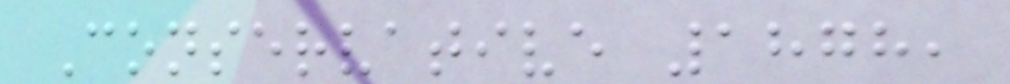Conservative 1878,
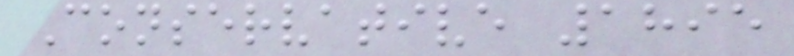Conservative 1895
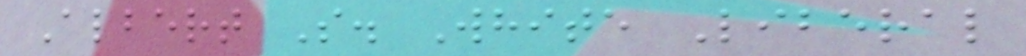Albert S. White Liberal
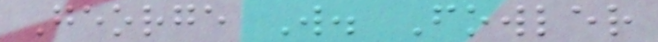George W. Fowler
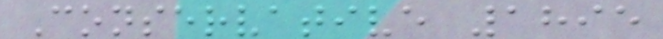Conservative 1895
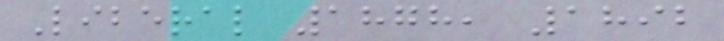Liberal 1878, 1892
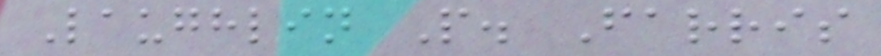Laughlin P. Farris
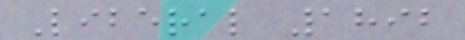Liberal 1892
